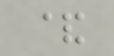&
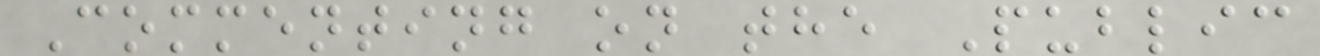Commenting on the Public
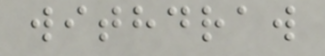withdraw
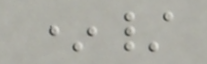*/
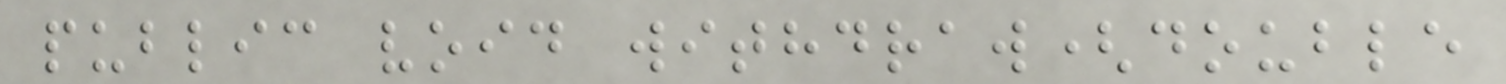public void withdraw(double
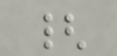{
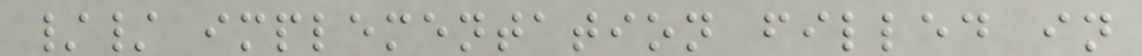// implementation filled in
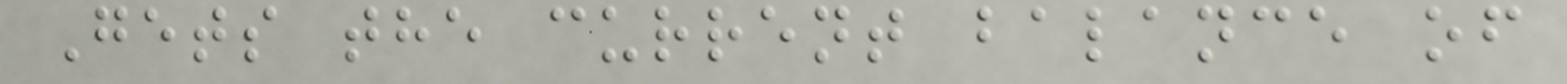Gets the current balance of
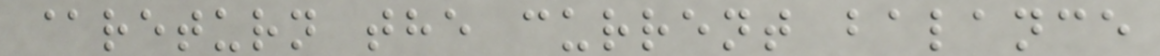@return the current balance
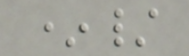*/
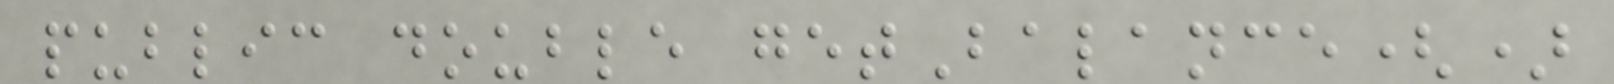public double getBalance()
